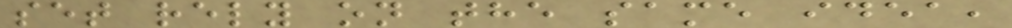set rely on the same idea,
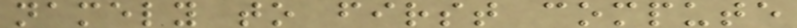namely to first compute
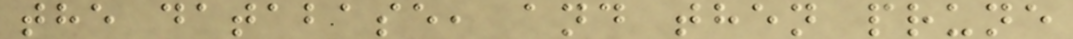the database, and then prune
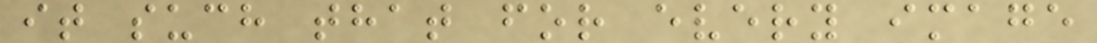it such that for every image
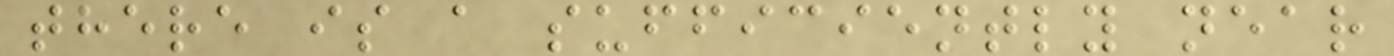there is a sufficiently near
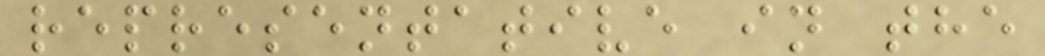representative in the
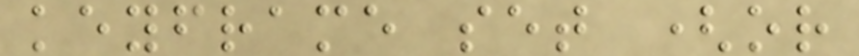keyframe set (or
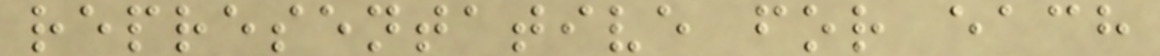representative for each
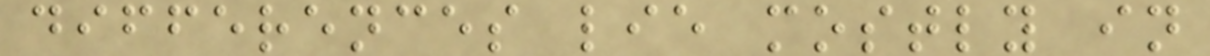differences lie mostly in
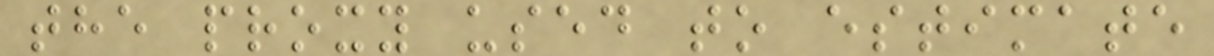the proxy used to estimate
